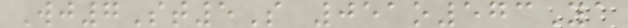Wj7St5S 051o573Ya
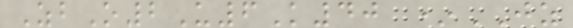ZbO2U6K40 *JZ
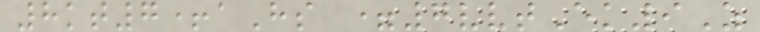8kt7+aHs =7vvtEk9Z
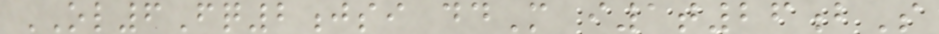OL6Fq2jsi ddM i1t26bS
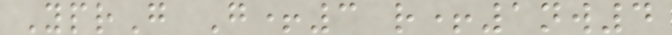YprG G+3 r+1nw4
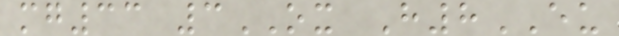mg33 3OX H8EU
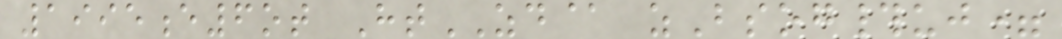1995e6ot HtZD@ zBsog#uj=
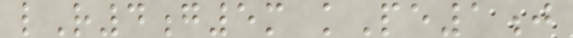lR4g5m kPe1j
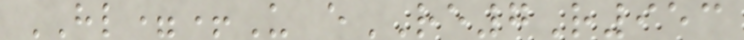HL=+U eRE7R953
